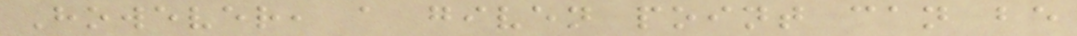However, a given point can be
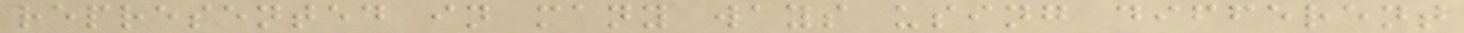represented in many ways using different
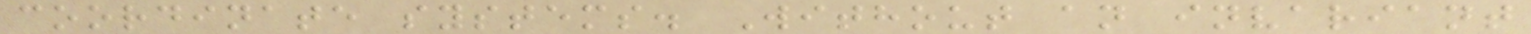coordinate systems. Without an invariant
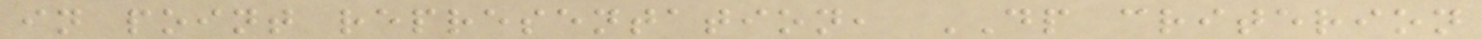in point representation, DP criterion
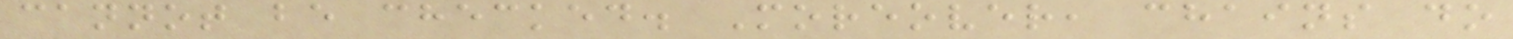cannot be checked. Moreover, chains do
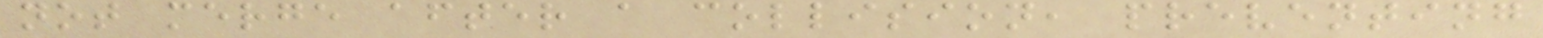not merge after a collision, preventing
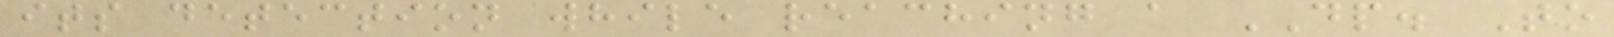its detection while reaching a DP. To
